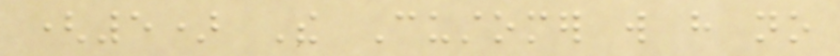(5) The Customer will have no
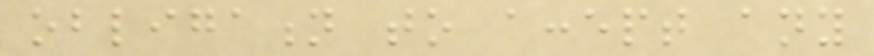obligation to accept any
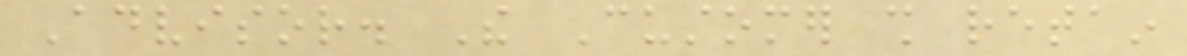Advisor. The Customer shall retain
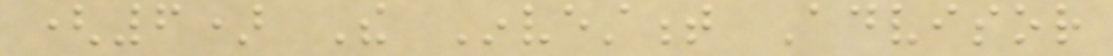(6) The Investment Advisor
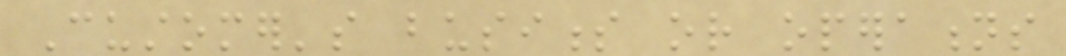Customer's business or operations
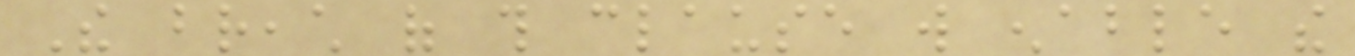The breach of this clause will enable the
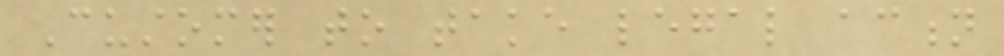Customer to take legal action
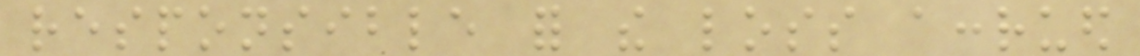responsible for the loss accrued
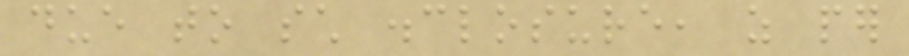due to such disclosure, as per
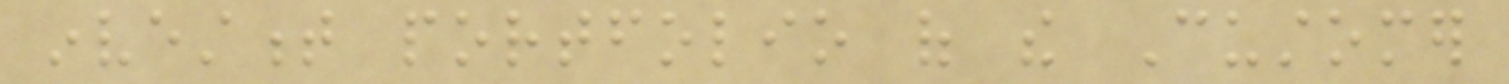investment portfolio of the Customer
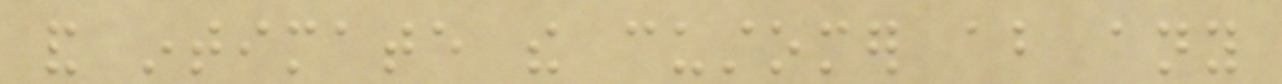and intimate the customer about any
